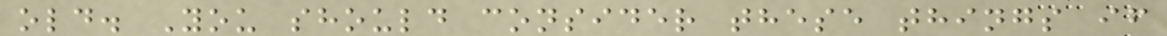old. You should consider these things if
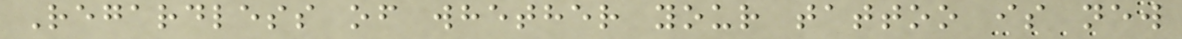Regardless of whether your tattoo is new
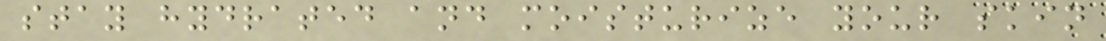stay hydrated and moisturize your skin
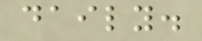daily.
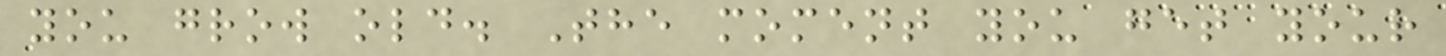you grow old. The moment you get your
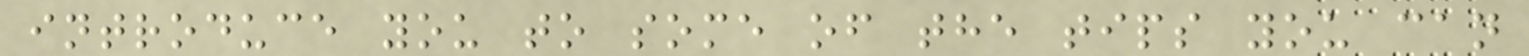introduce you to some of the tips you can
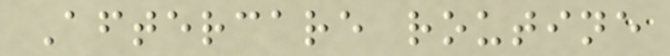Aftercare routine
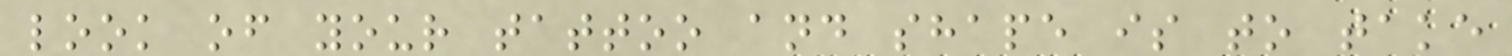look of your tattoo and shape is to take
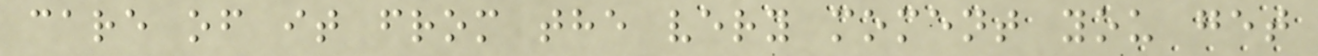care of it from the very moment you get
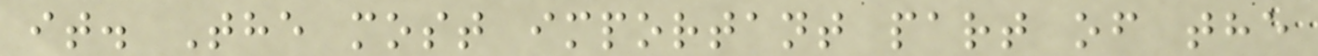it. The most important part of the
